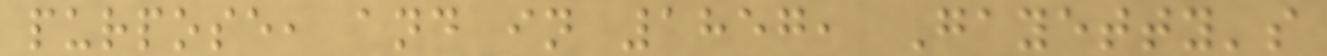purpose, and in 1857, Gayetty's
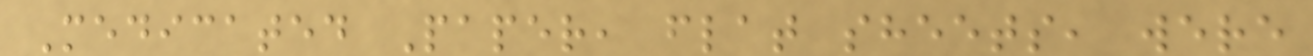Medicated Paper, flat sheets, were
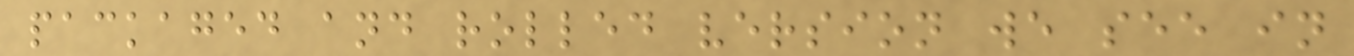packaged and rolled version we see in
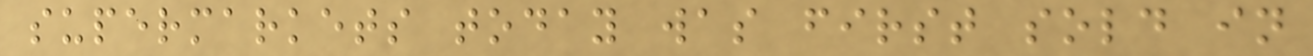supermarkets today was first sold in
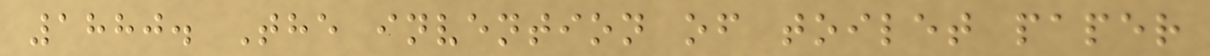1880. The invention of toilet paper
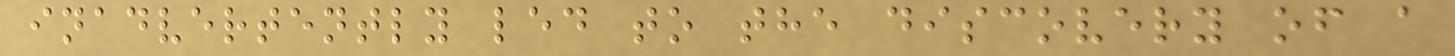inadvertently led to the discovery of a
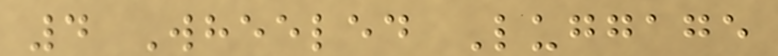4 Wheeled Luggage
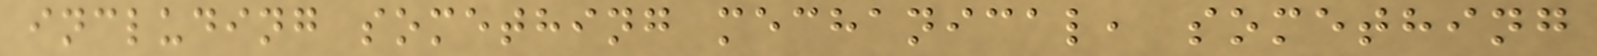including something mechanical, something
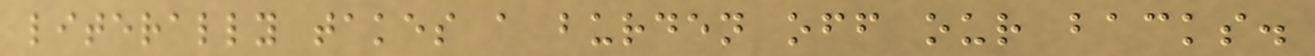literally takes a burden off our backs.
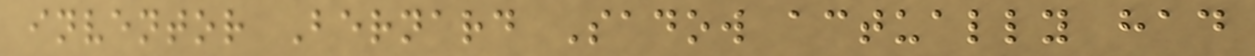inventor Bernard Sadow actually had
